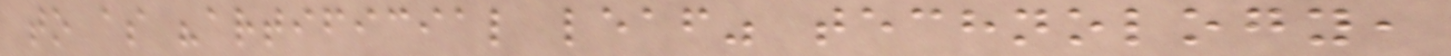to as "artificial leaf" technology,
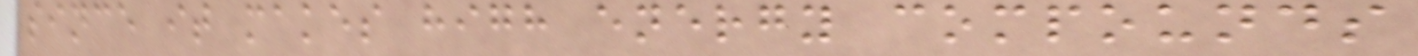since it makes high energy compounds
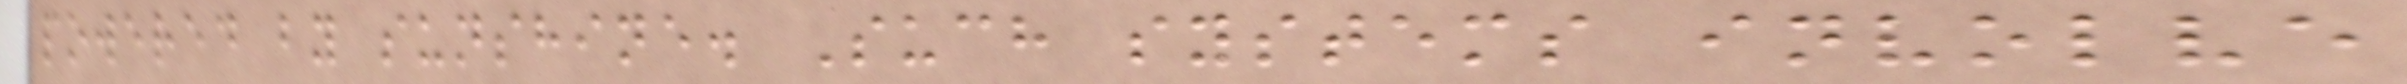powered by sunshine. Such systems involve
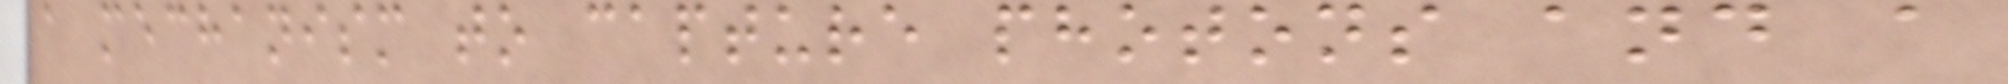a mechanism to capture photons and a
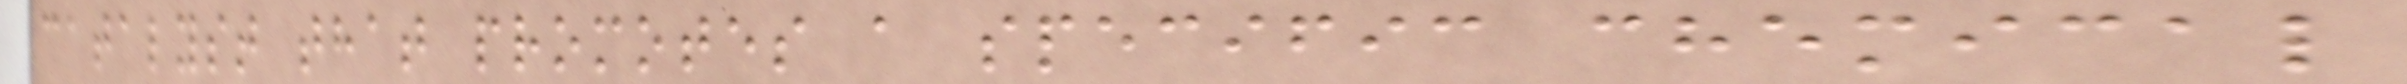catalyst that promotes a specific chemical
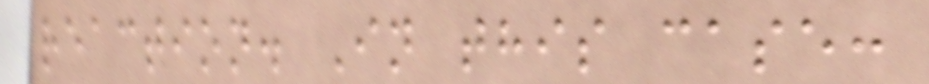reaction. In this case:
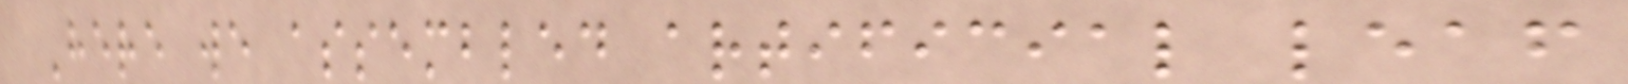Here we assembled artificial leaf
